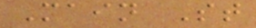Main St
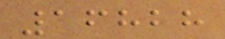16828
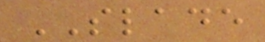SLADE
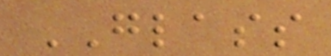GLASS
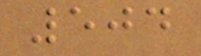504
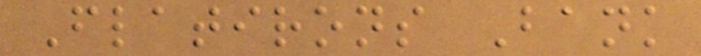Flatirons Bank
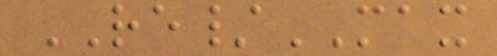RE/MAX
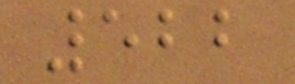522
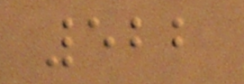522
